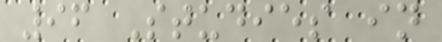96 Studies in
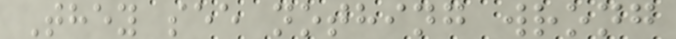They see nothing wrong
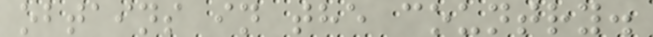obtains in the country.
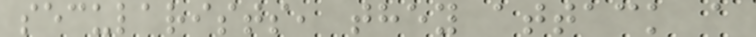secularists, they attack a
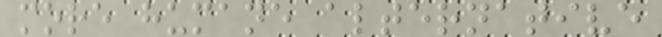more humane alternative
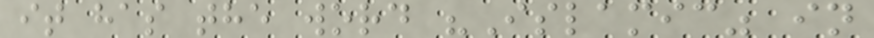it has the word "Islamic" in
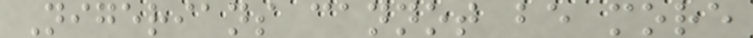Nigerians cannot be more
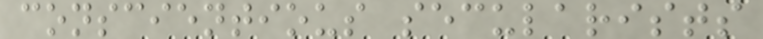conscientious secularists
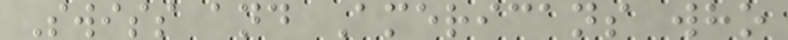Swiss and Americans who
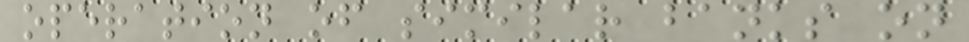operation of similar banks on
